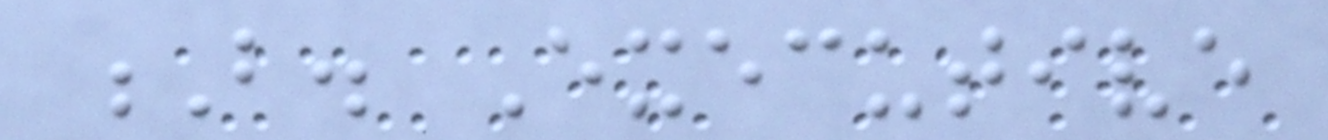B. Executive
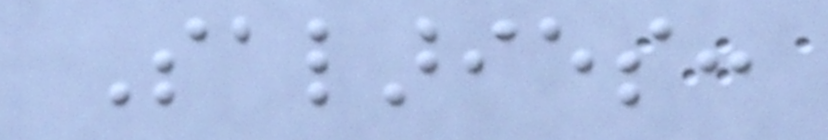Salaries:
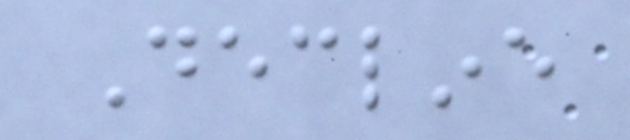Decline
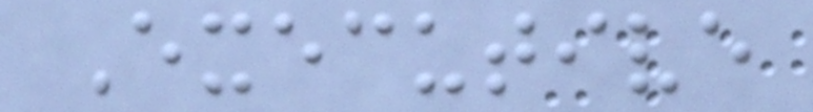Executive
